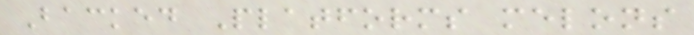Backed Platforms melons
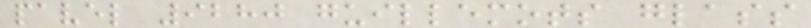pavel 9280 guillemots glass
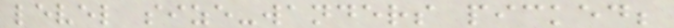level size-wanders picked;
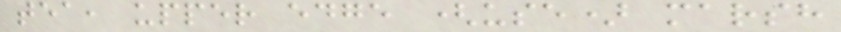tea, upper edge (use) marsh
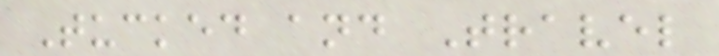Tucked and Travel
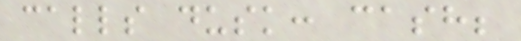calls dusk: cash;
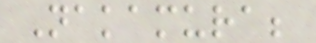Nakamura;
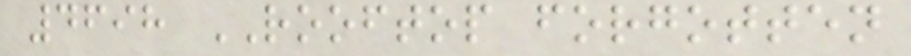4698 ROOFTOP forgotten
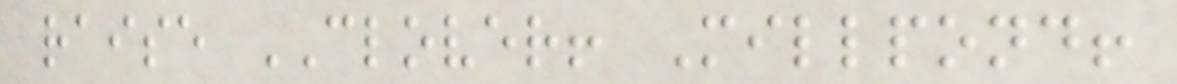raise CLOVER! Millpond!
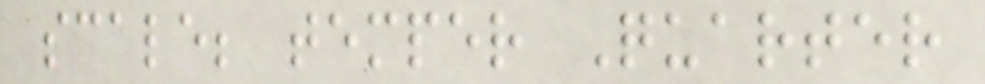scale; temper Quarter
